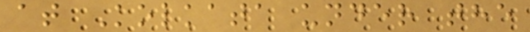at Kolkata under the
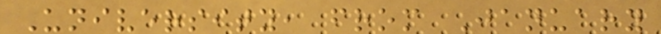University, from January
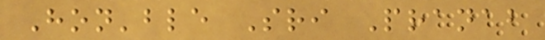Hon'ble Sri Pranab
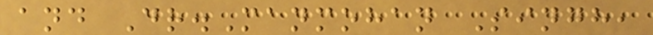and Dr.Manmohan Singh,
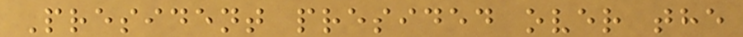President presided over the
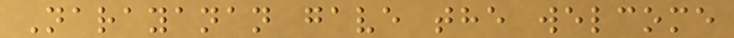Narayanan gave the welcome
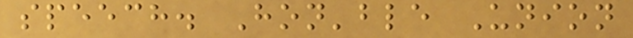speech. Hon'ble Union
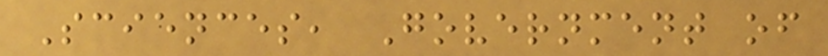Sciences, Government of
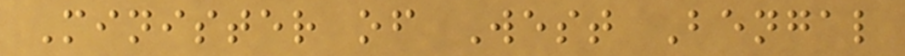Minister of West Bengal
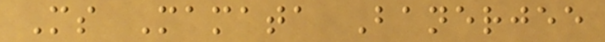Ms Mamata Banerjee
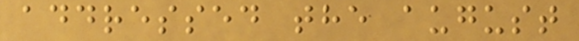addressed the august
